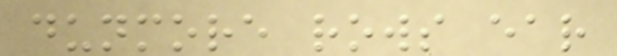dunmore rows ear
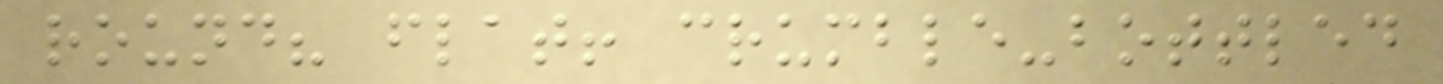round? flat! crumble-bottled
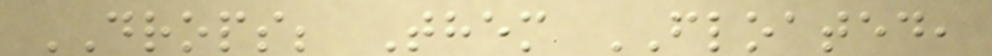DROPS; Them FLOATED,
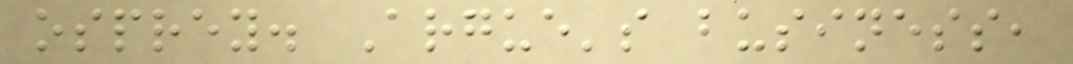osprey. Argue's business,
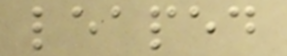leaped
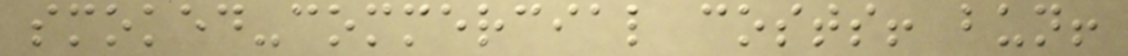smoked-commercial costs! bun!
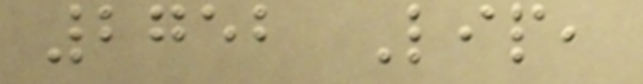2752 Lip,
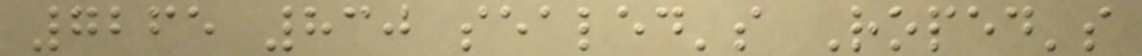7265 830 sealed's Roped's
